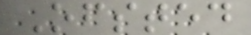Ofsted
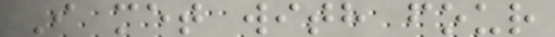I met with four
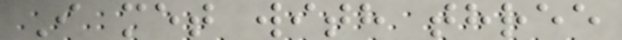I met with three
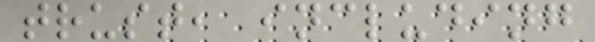trust, including
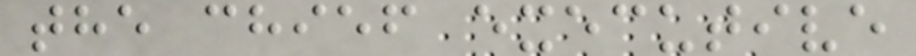the chief executive
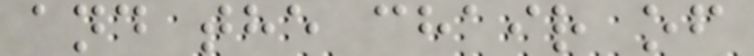and the chair of
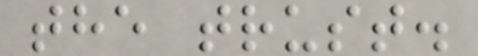the trust.
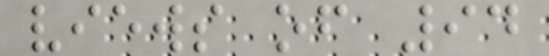views of 94
